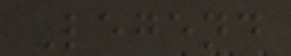Legend
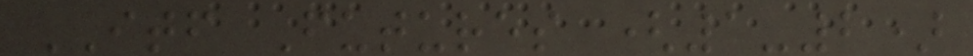ITF Futures (1-2)
